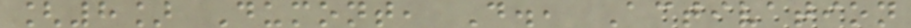[8] Dumont, D., Activation
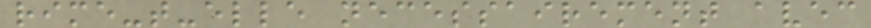rime-t-elle necessairement avec
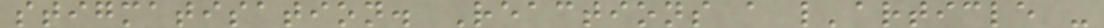stigmatisation. Reactions a l'article -
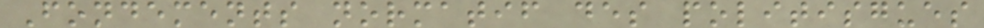Fondements normatif des politisgues
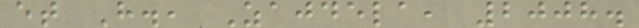et H., Zajdela, 2008.
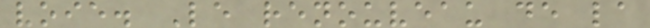voie. Le renouveau de la
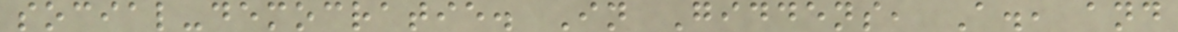social-democratie. In Giddens, A., and
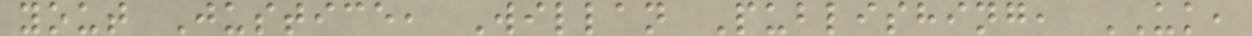yout Justice, Willan Publishing, UK,
